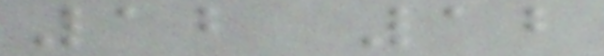12 12
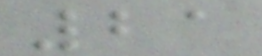21
